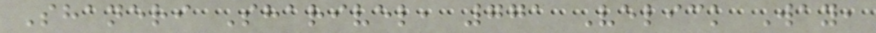Shaneri Sharivel, 771 Velick Way,
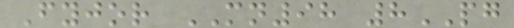Fyjor MN98 8PG
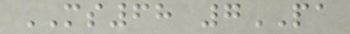MS68 7PA
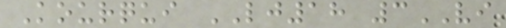Kourqui LJ18 3VI
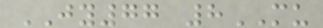JY77 8MU
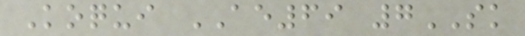Koqui AE69 7SK
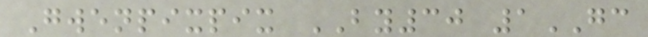Gwenpixpix BY30 1GC
